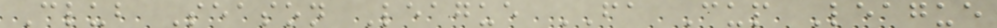Club Season League FA Cup League
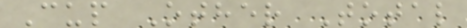Cup Other Total
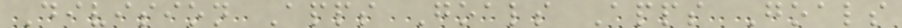Division Apps Goals Apps Goals
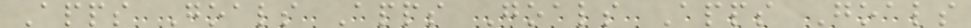Apps Goals Apps Goals Apps Goals
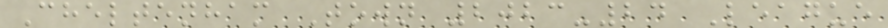Cheltenham Town 2023-24 League
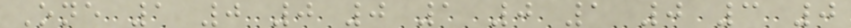One 1 0 0 0 1 0 1 0 3 0
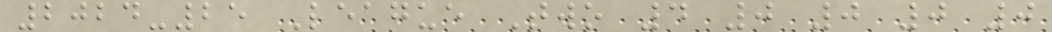2024-25 League Two 4 0 0 0 0
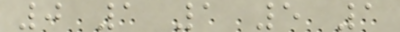0 1 1 5 1
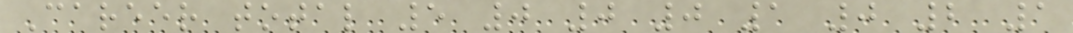Career total 5 0 0 0 1 0 2 1
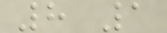8 1
